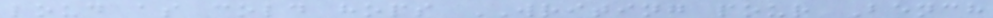loud as cold hops WRITING pour Bench
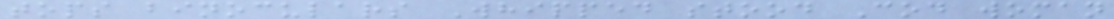tops binoculars Whipped stood Cod woman
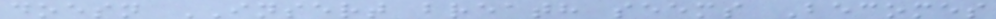doesn INSERT breath seems Becomes
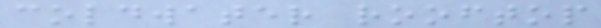coldwater rooftop
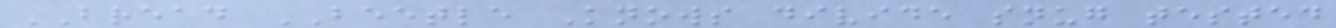BREAD BEETLE Knows divide snug tested
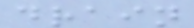drain
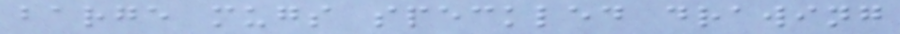barge mugs speckled drawing
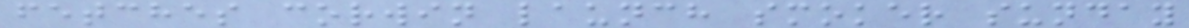fetches corwin launch smoker sunday
